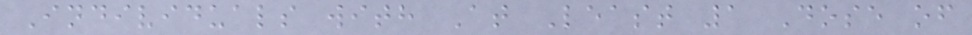Individuals with At Least 1 Dose of
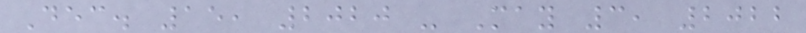Dec. 15, 2020 - May 3, 2022
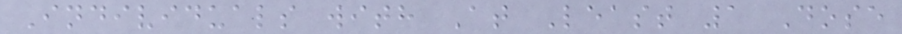Individuals with At Least 1 Dose
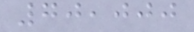70,000
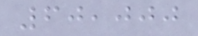60,000
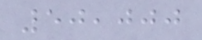50,000
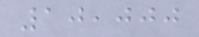10,000
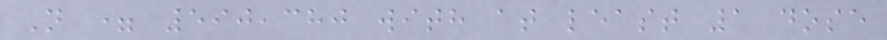N = 590,380 with at least 1 dose
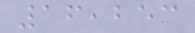16,253
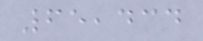65,434
